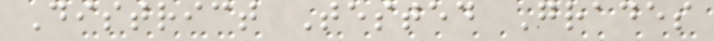District Tested Grades
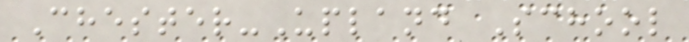Chester-Upland School
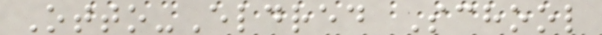Otto-Eldred School
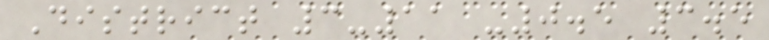District 3-11 -0.5 3.5
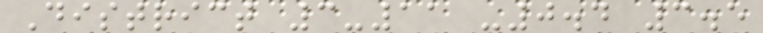District 3-11 -0.4 3.5
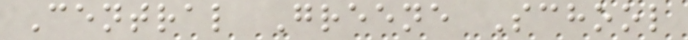Central Greene School
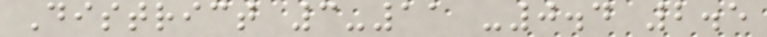District 3-11 -0.4 2.5
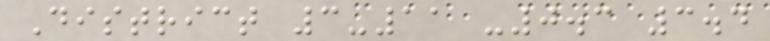District 3-11 -0.3 3.4
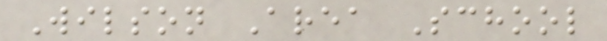Wilson Area School
